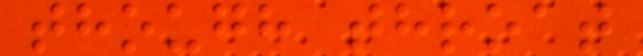though throat
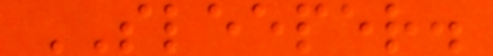SLEEPER.
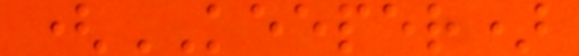(KEEPER)
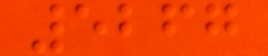5267
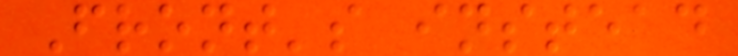Front's instead
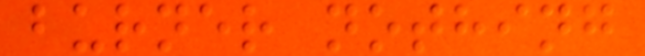burner nothing
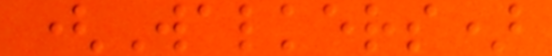(Walkers)
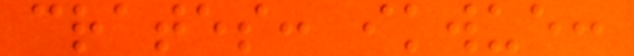crates: ikwue:
